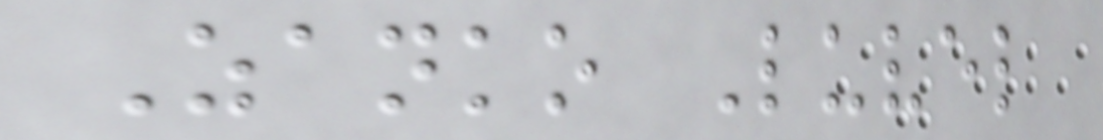Zanko Luvel
